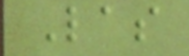Las
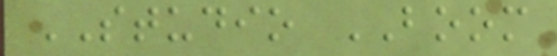STUDIO BOOM
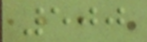500
